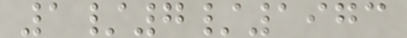1/7/1973
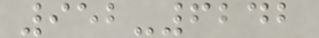952-6242
